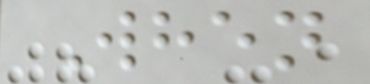When
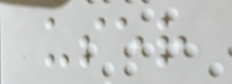user
